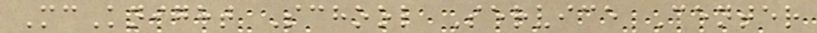McKnight School Service Center
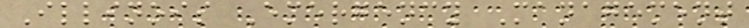Illinois Emergency Management
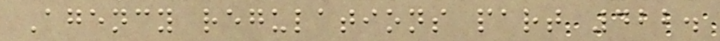Agency regulations part 422.
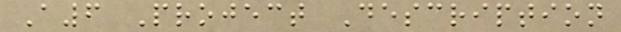A6 Project Description
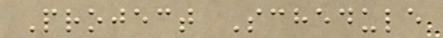Project Schedule
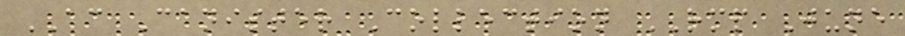AC Canister Collection RMP June
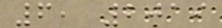6, 2019
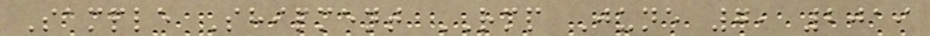Sample Shipment RMP June 7, 2019
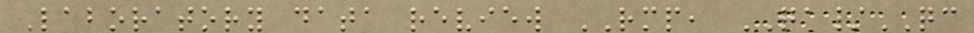Laboratory data review RMP, QA/QC
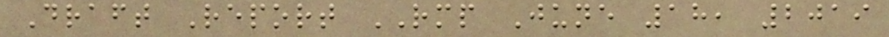Draft Report RMP June 18, 2019
